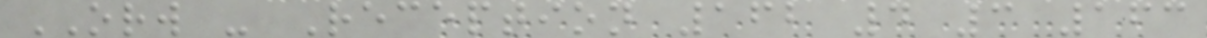ORW - Reception 162 4 3 163
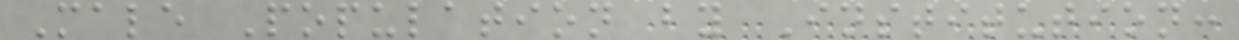Male Population by Institution:
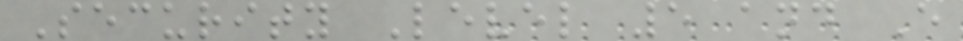Security Level 5 and E
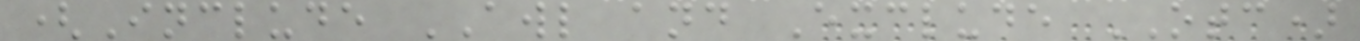(Include AWL and Exclude OTC)
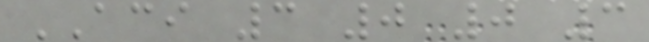ACI 3 0 0 3
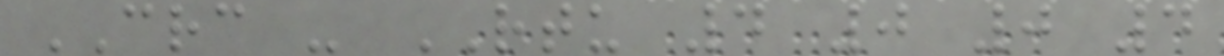CRC - RTU 4 0 0 4
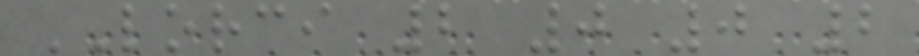LORCI 2 0 0 2
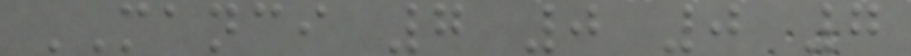MANCI 7 0 0 7
